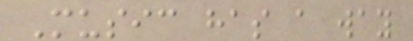Music has a way
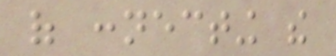of connecting the
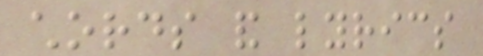chords and lyrics
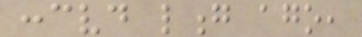conceived long ago,
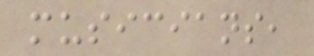musicians,
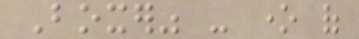Boxer" - one of
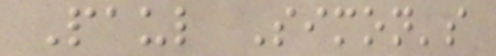Paul Simon's
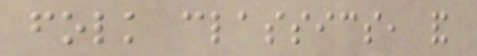folk classics, and
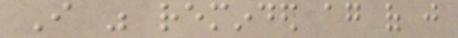I was reminded again of just
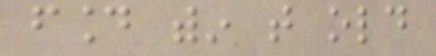found within that old
